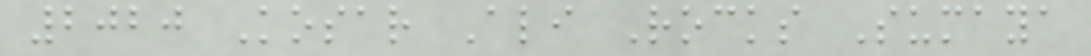2020 Kosar Ali Rocks Sumaya
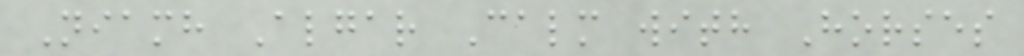Niamh Algar Calm with Horses
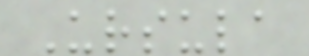Ursula
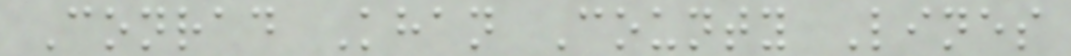Conrad Khan County Lines
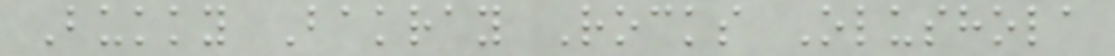Bukky Bakray Rocks Olushola
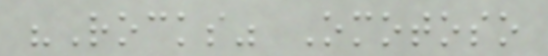"Rocks" Omotoso
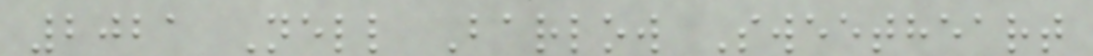2021 Nell Barlow Sweetheart
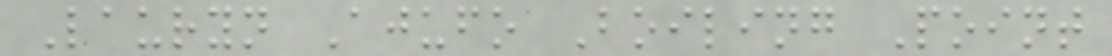Lauryn Ajufo Boiling Point
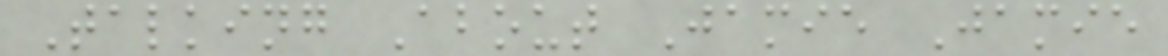Talking About Jamie Jamie
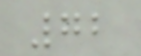72
